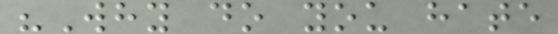"Why do you hate
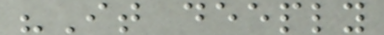"It deeply
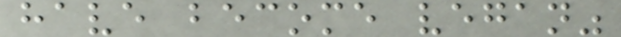have become vegan"
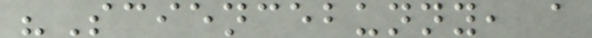"Sciencebunny, a
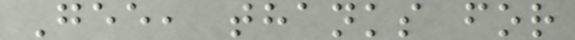Gee, thanks for
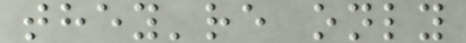they're only
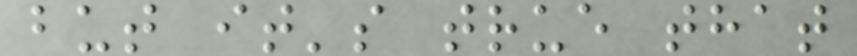but it's true that
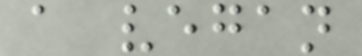a vegan
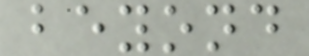beyond
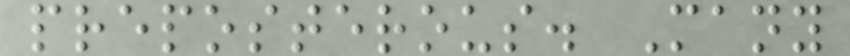preposterous. Many
